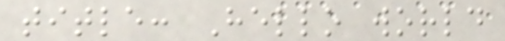title: Hello world
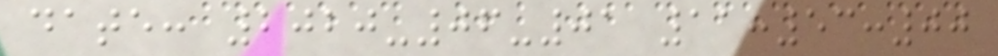date: 2020-06-01 11:53:00
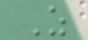Z
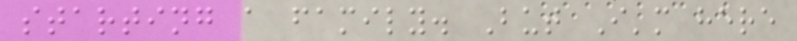starting a family. But I'm here
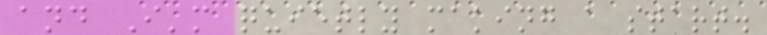and I'm quietly making a start.
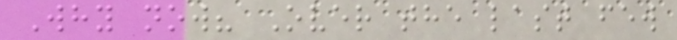Why now? Over the last few
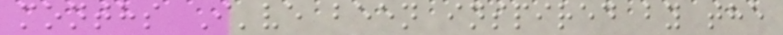months I've been inspired by the
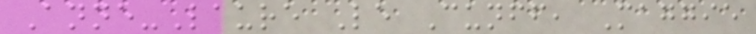Anne-Laure Le Cunff, Maggie
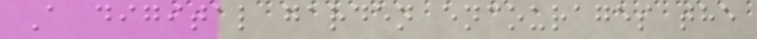A digital garden encourages the
